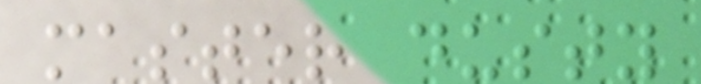master dusty
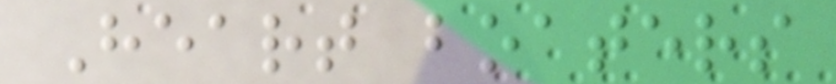Heart boaters
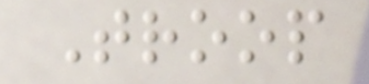Troop
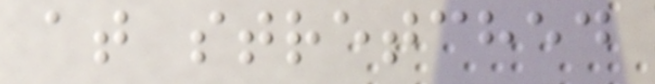at stretched
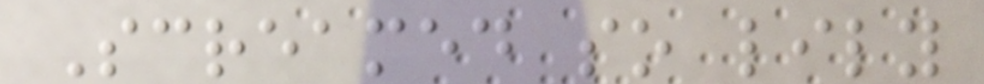Screamed so lily
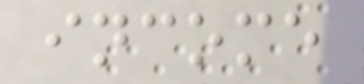income
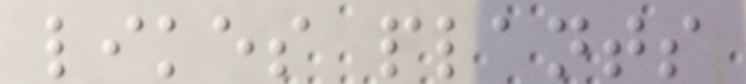likes plants
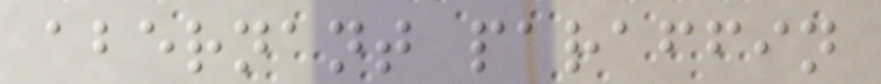abernant paraffin
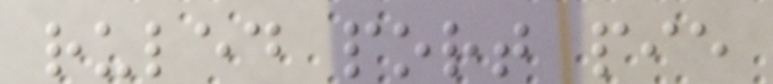ruled port pie
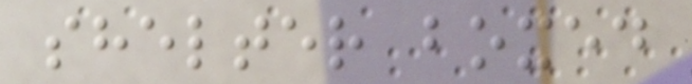shelter boxed
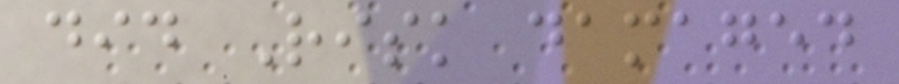did Risk damaged
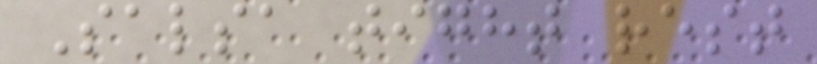Salsa tight rest
